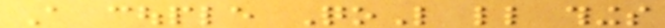A couple QoL little things
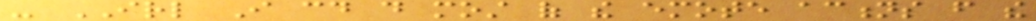- IRL I could do most of the emote actions from the
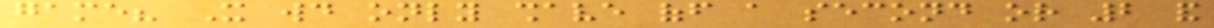game? It would only shave off a second or 2 and
